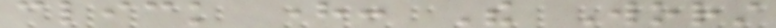click here: The Worst
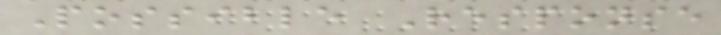Possible Response
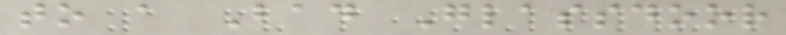to a Bad Glassdoor
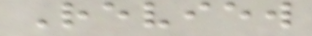Review
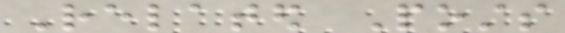Related Posts
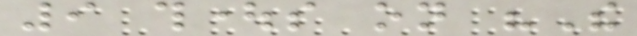9 thoughts on "The
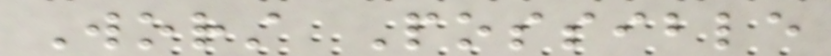Worst Possible
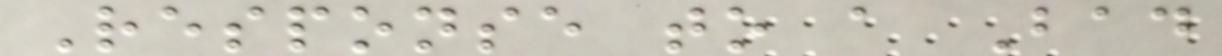Response to a Bad
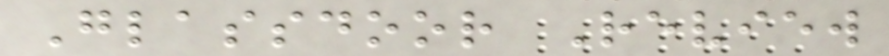Glassdoor Review
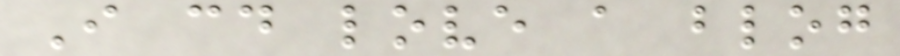I could love a blog
